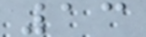13
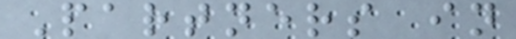Partners in
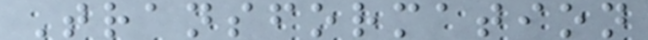Transformation
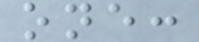one:
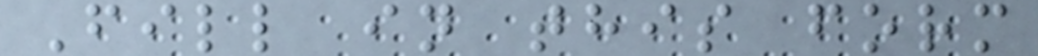Fill in this form
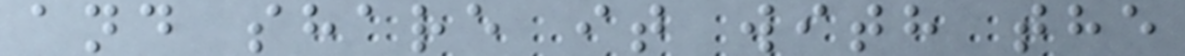and share it with the
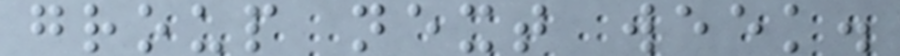group next week.
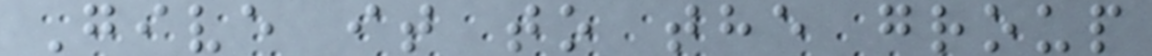Give it to the group
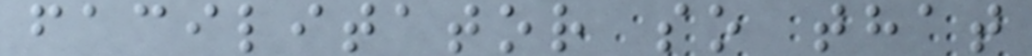facilitator so that
